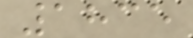1835
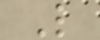L
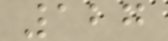127
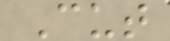Cut
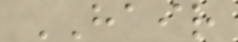HAIR
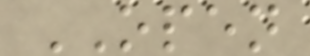OPEN
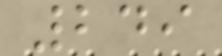249
